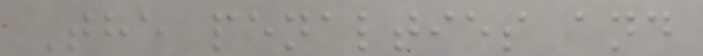The penalties and
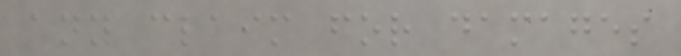any claim for damages
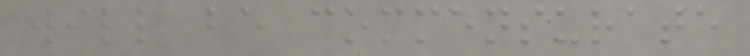will be commensurate
